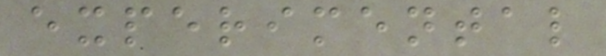experimental
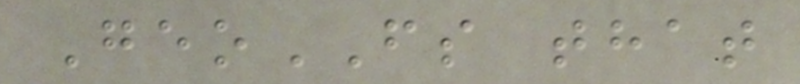GeoFS that
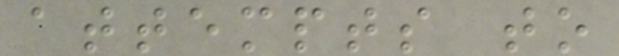attempts to
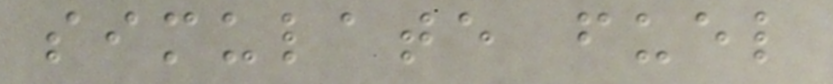simulate fuel
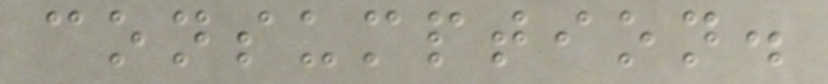consumption.
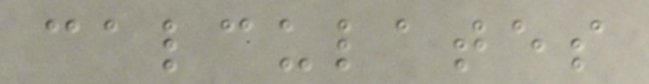calculates
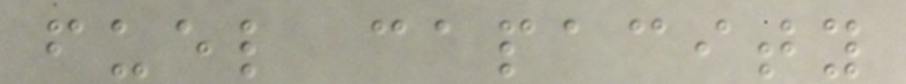fuel capacity
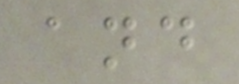and
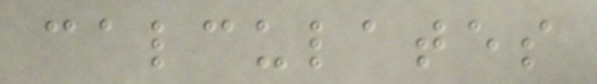calculates
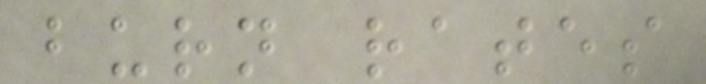burn rates
